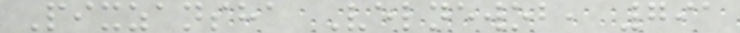Pixzansha Velnewob, 791
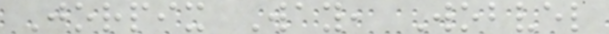Jorpix Way, Wobvel
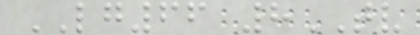LG66 8TV
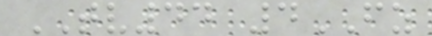TV44 4FZ
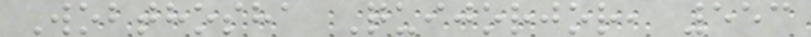Wobthosha Quijorjor, 553
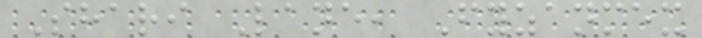Shari Lane, Fyzanmex
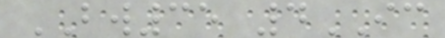BW35 4IC
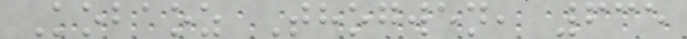Kobaoz Thogwen, 635
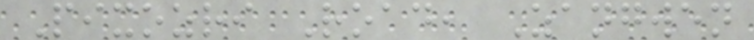Pixozri Road, Zangwen
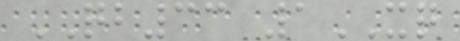QB33 1XQ
